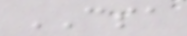CSA
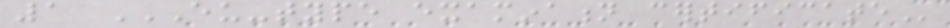1 EU-TYPE EXAMINATION CERTIFICATE
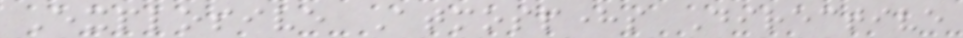Explosive Atmospheres Directive
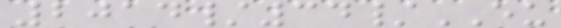2014/34/EU
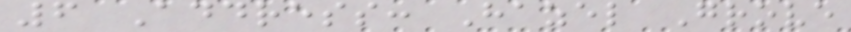6 Address: Hazel Grove
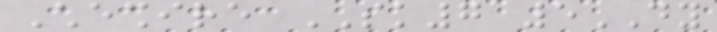Cheshire SK7 5DY
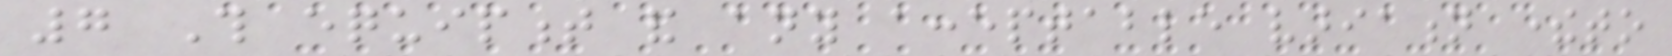7 This equipment and any acceptable variation thereto
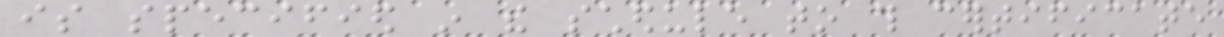is specified in the schedule to this certificate
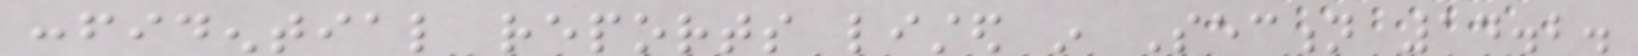confidential reports listed in Section 14.2.
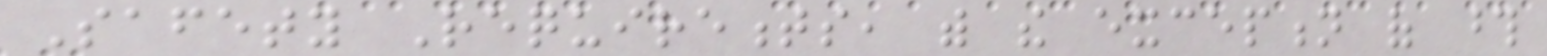Safety Requirements, with the exception of those
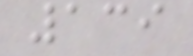139
